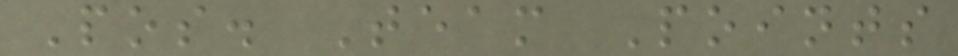Pos. Team Points
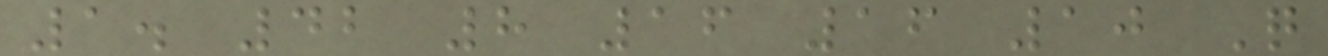1. 42 8 16 16 10 Q
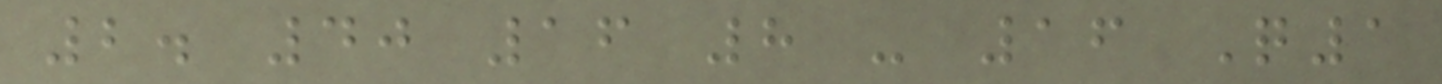2. 40 16 8 - 16 Q1
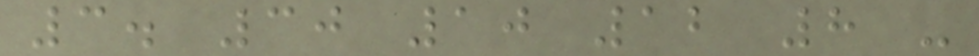3. 30 10 12 8 -
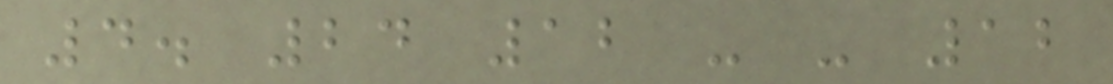4. 24 12 - - 12
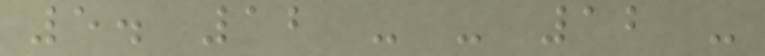5. 12 - - 12 -
